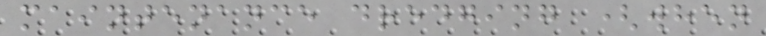maintenance dredging (when
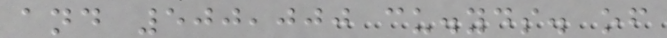and 500,000 cu.yds. of
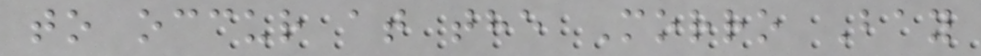to occur at the Morro Bay
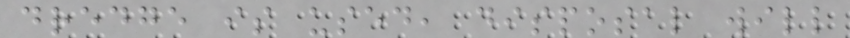dredge is used, disposal will
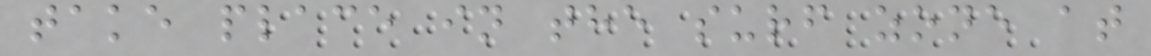take place in the surf zone at
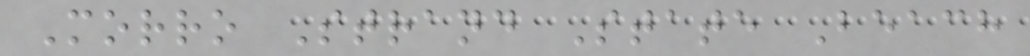Morro Strand State Beach
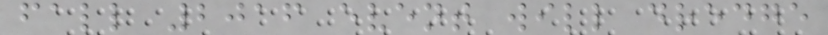fall 2016 event will dredge
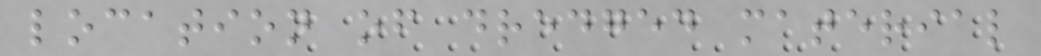location of dredged material
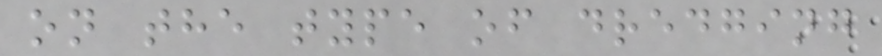on the type of dredging
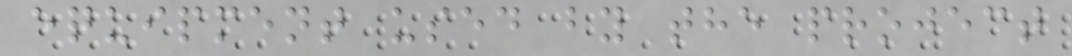equipment used by the project
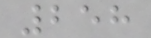258
